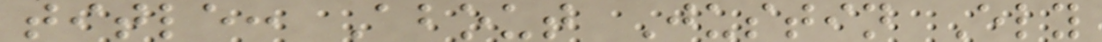title: About Justin Ely
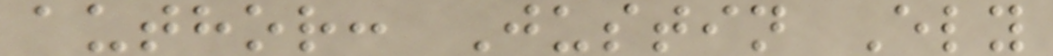author: Justin Ely
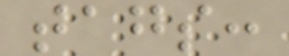tags:
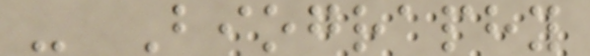- Biography
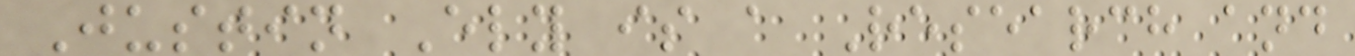Justin Ely is a Research and
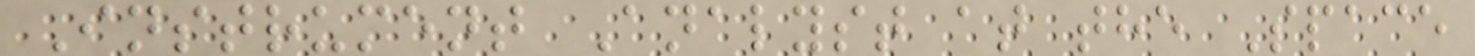Instrument Analyst at the Space
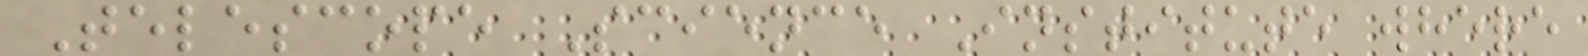Telescope Science Institute where
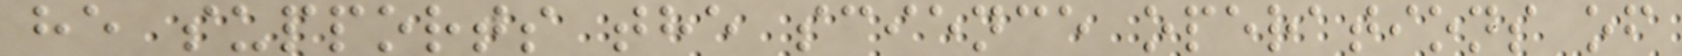he supports the science operations of
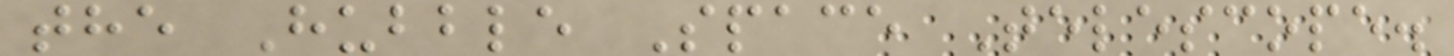the Hubble Space Telescope.
